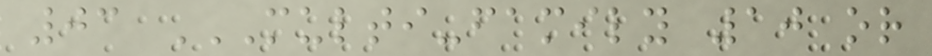03 MULTI-FAMILY 10 OR
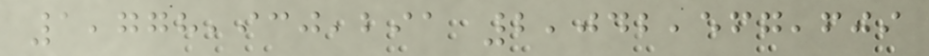1,778,930,291 2,042,567,609
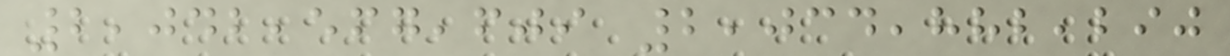2,042,567,609 2,034,882,290
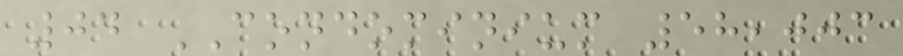04 CONDOMINIUM 58,003
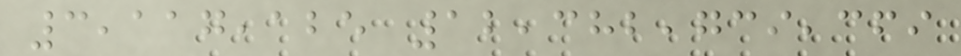3,117,125 12,382,739,369
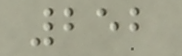252
